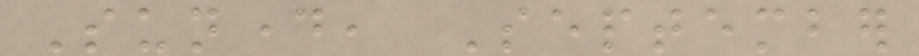Sunday, September
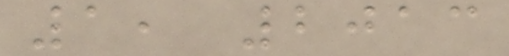1, 2013
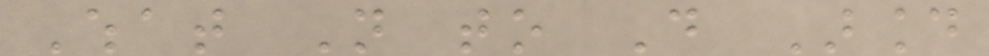What Not to Do Around
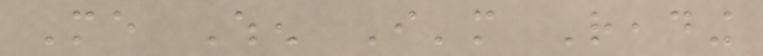Me When I'm Reading
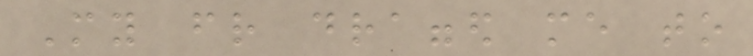My friend dragged me to
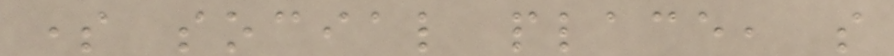some social place, so
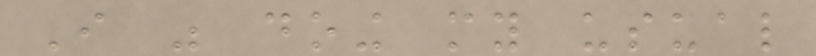I was doing my usual
